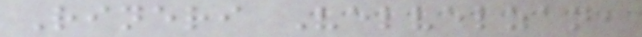Rineri Velvelzan,
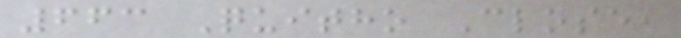663 Quitho Close,
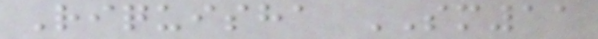Riquisha SM11
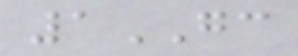1GC
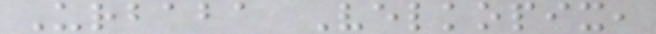Urbaba Velkopix,
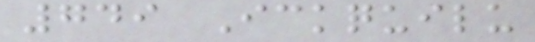749 Ickquilu
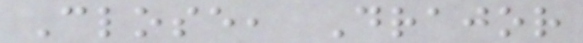Close, Drajor
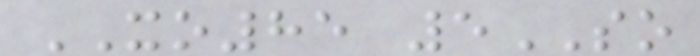XO85 5SO
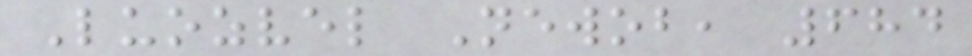Luozvel Newob, 684
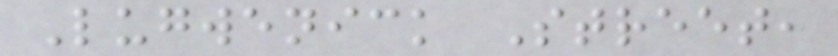Lugwenick Street,
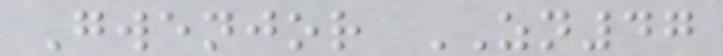Gwenjor ZN47
